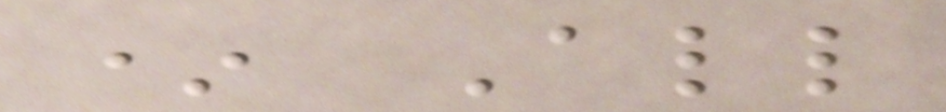* All
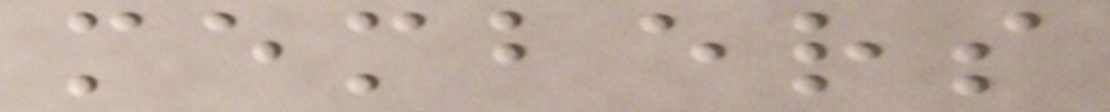members
